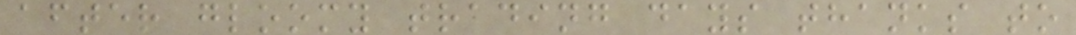after gloomy trading days thanks to
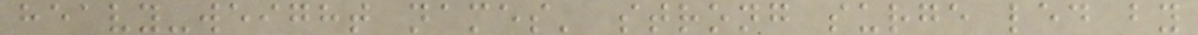heavy-weight names' strong surge led by
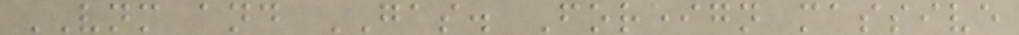VNM and GAS. Foreign massive
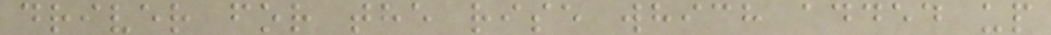driver for the rise which added up
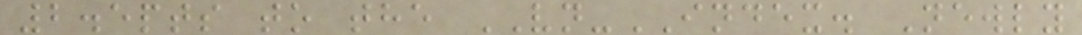2.5pts to the VN-INDEX. Newly
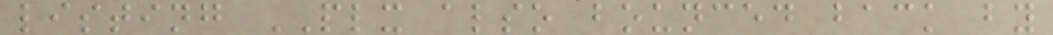listing PLX also bounced back by
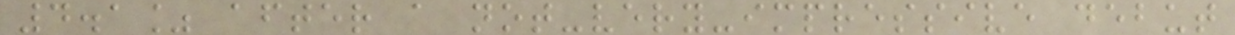4.1% after a not-very-impressive debut
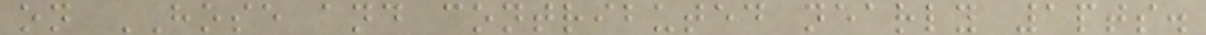on HOSE and contributed nearly 1pts.
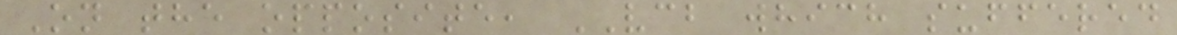On the opposite, VCB which suffered
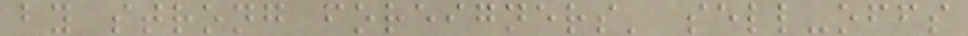by strong foreigners' sell-offs
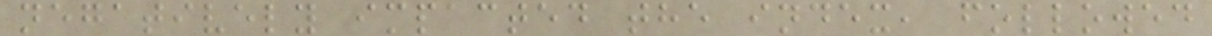negatively impacted the index, followed
